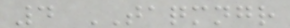4 TAQMNGR
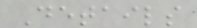Details
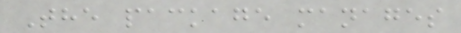The package manages
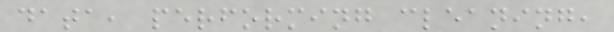data, performing cleaning,
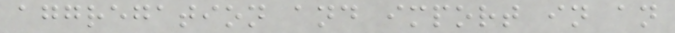aggregation and import in an
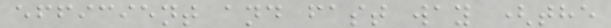efficient and fast way (the
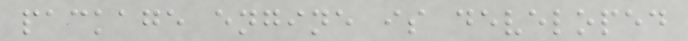package engine is developed
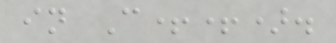in C++).
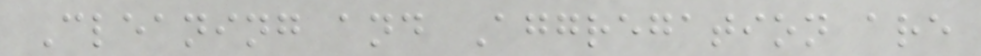Cleaning and Aggregation are
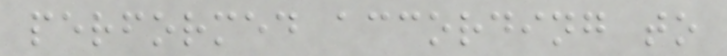performed according to
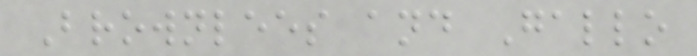Brownlees and Gallo
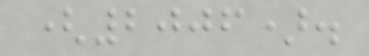(2006).
